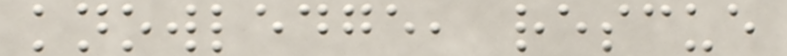knowledge, rescue
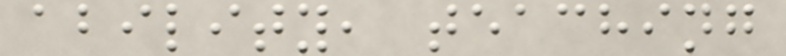ability, teaching
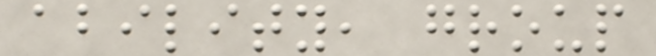ability, group
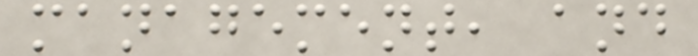management, and
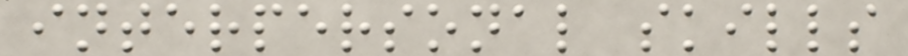interpersonal skills
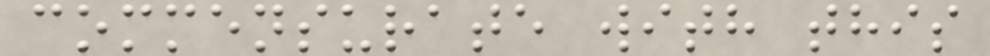commensurate with this
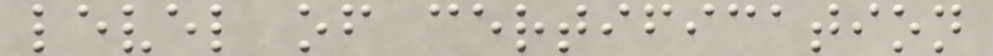level of certification
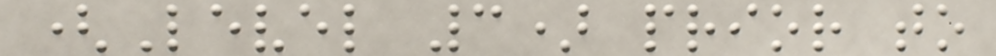(Level 3) prior to
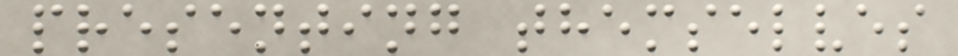presenting themselves
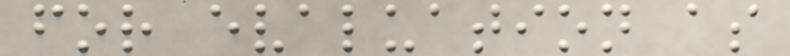for evaluation as
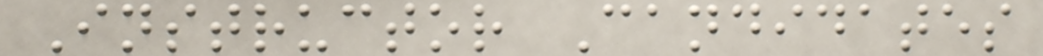Instructor Candidates
